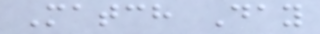Match Day
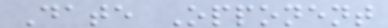Date Opponent
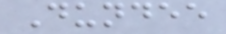Dundee
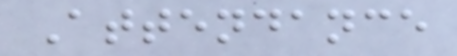Attendance
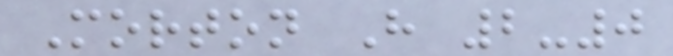Morton H 2-0
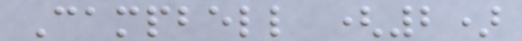Campbell (2)
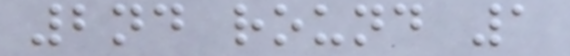2nd round 1
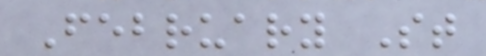February St
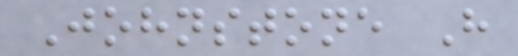Johnstone H
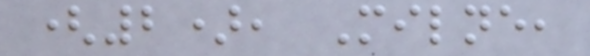(2), Milne,
